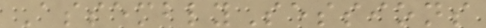AssemblySessions
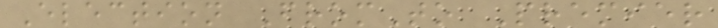Election FromTo Premier
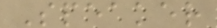Speaker
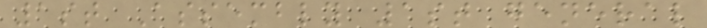1st Assembly 1st general
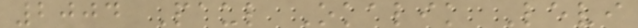2004 Paul Okalik Levi
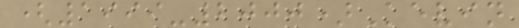(1999-2000)Kevin
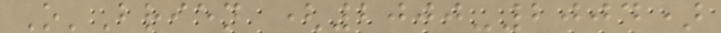O'Brien (2000-2004)
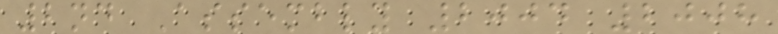2nd Assembly 2004 2008
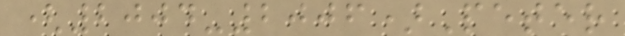(2004-2006)Peter
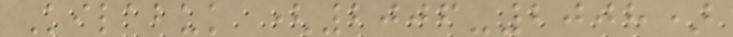Kilabuk (2006-2008)
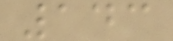143
